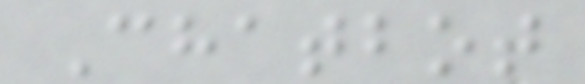Chatbot
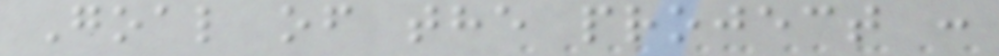Goal of the project :
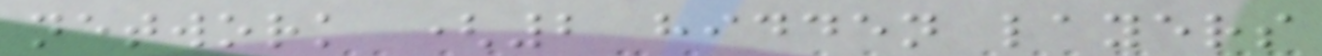network (2 hidden layers
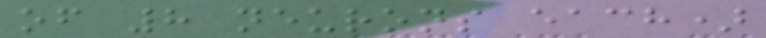of 8 neurons each)
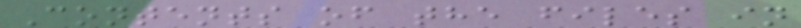Contents of the files in
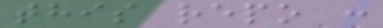this repo :
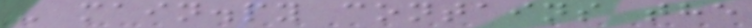- main.py contains the
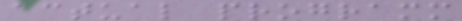actual programm
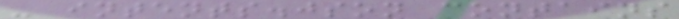- intents.json contains
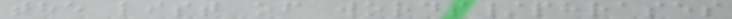the list of words/phrases
